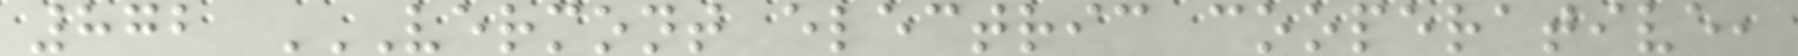872 VERMONT ELECTRIC COOPERATIVE,
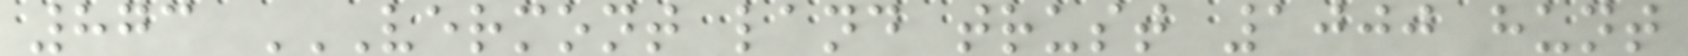873 VERMONT LAND TRUST 1000 HUNT
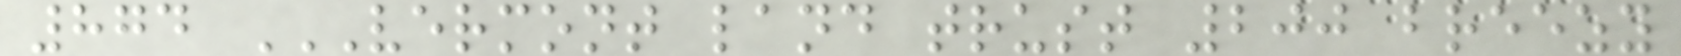874 VERMONT LAND TRUST 200 BREEZY
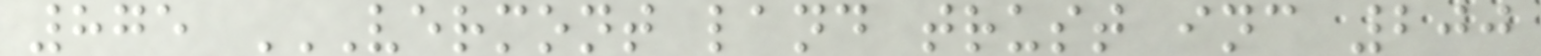875 VERMONT LAND TRUST INC 200
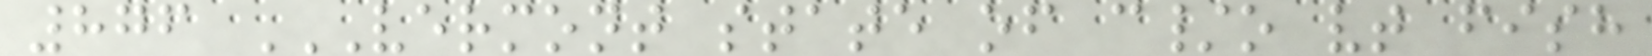876 VERMONT STATE OF C/O VT FISH
